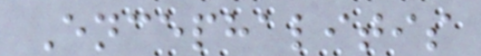Encephalitis
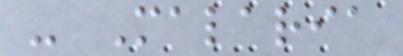- Malaria
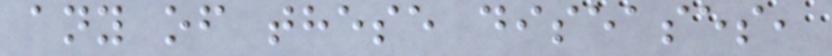any of these diseases,
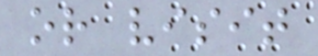or visit
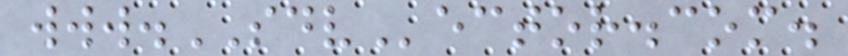www.SDVector.com.
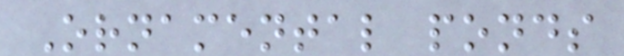Ornamental ponds
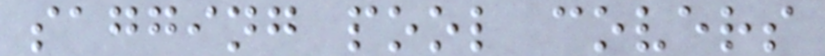sagging pool covers
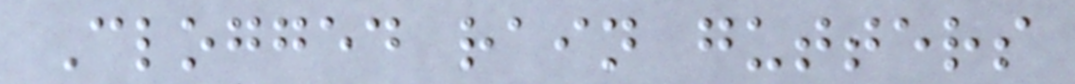Clogged rain gutters
